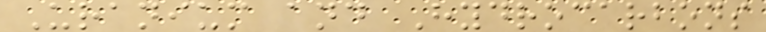Uranium and Hydrocarbons
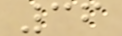36
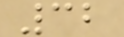32
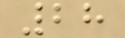28
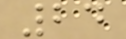24
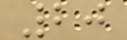20
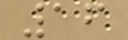16
